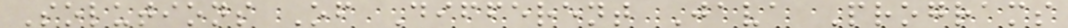Solutions Of Different Java Programs
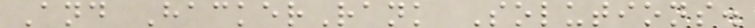And HackerRank Solutions.
